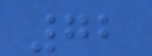72
